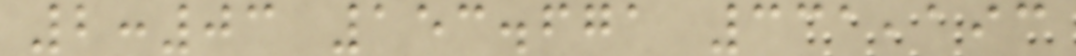2:03 153.671 331,193
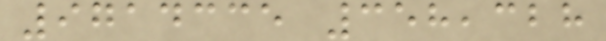9714335 358,328
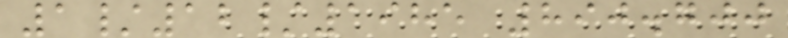1/12/1985 890.700
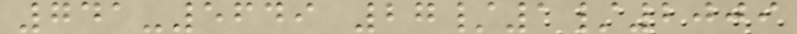741-5649 27/1/2009
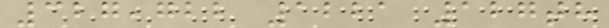327,722 1221 127th
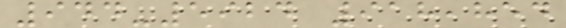944-5924 918,854
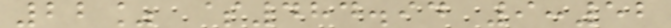22% $484.94 9:52
